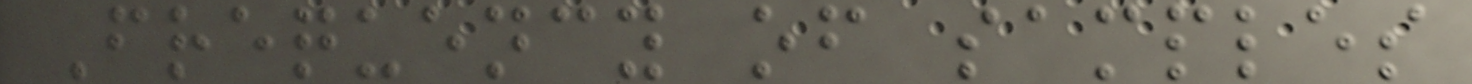Frequency of samples
